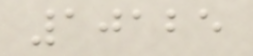10125
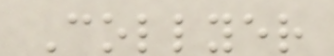Collyer
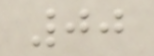00
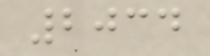2034
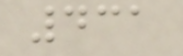431
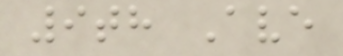9th Ave
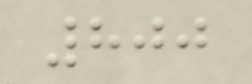800
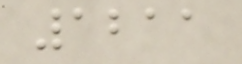1211
